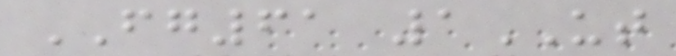FG61 1UT
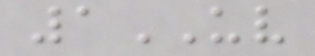1UV
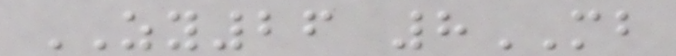ZY26 8MB
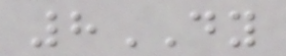8DY
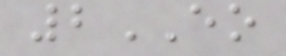2EO
